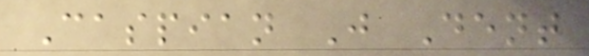Caspian J Dent
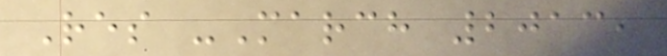Res -March 2013,
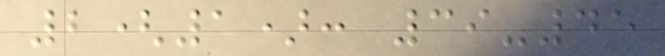2(1): 39-45
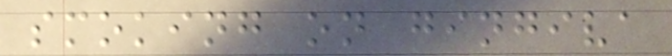smoking on gingiva
